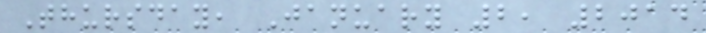Thursday, January 2, 2014
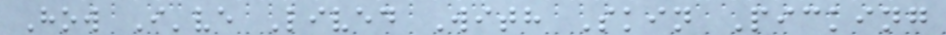How I've Lived With Skin Picking
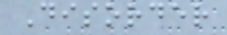Disorder
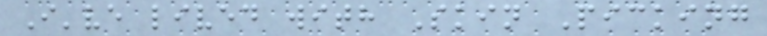I've lived with Skin Picking
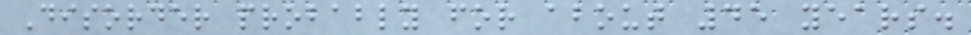Disorder probably for about 45 years.
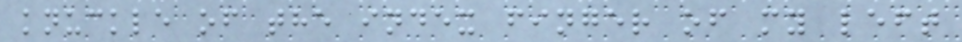knuckle of the index finger of my left
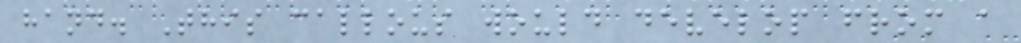hand. This callous would develop from a
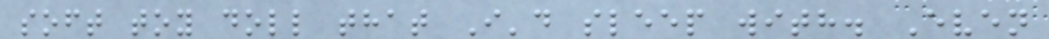soft toy doll that I'd sleep with. Even
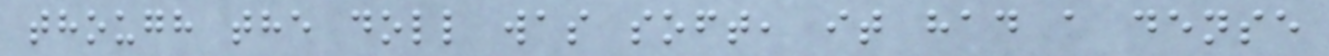though the doll was soft, it had a dense
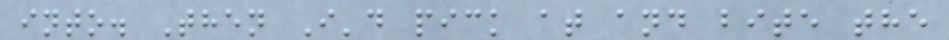into. Then I'd pick at and bite the
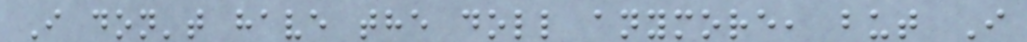I don't have the doll anymore, but I
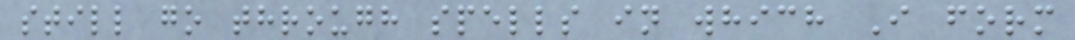still go through spells in which I form
